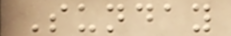Sunday
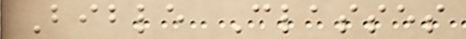Bible Classes
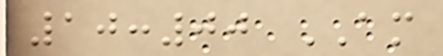10:00 AM
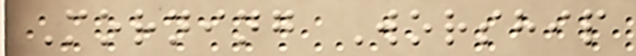Morning Worship
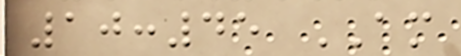10:45 AM
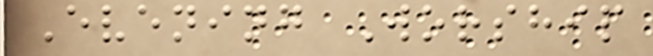Evening Worship
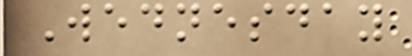Wednesday
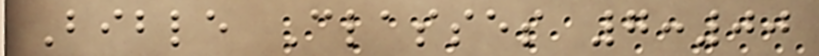Bible Classes 7:00
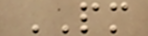PM
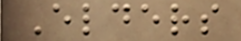Elders
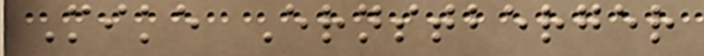Mike Ernstberger
